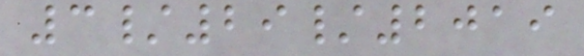3/29/2019
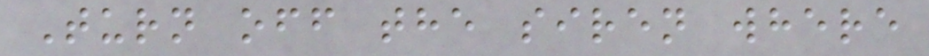Turn off the siren where
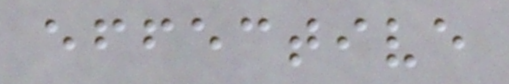effective
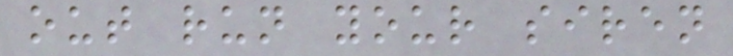out run your siren
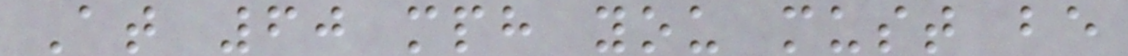At 60 mph you must be
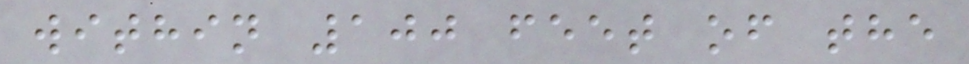within 100 feet of the
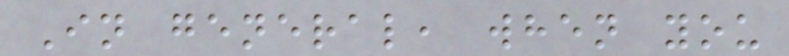In general, when you
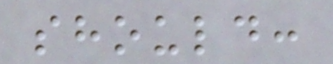should:
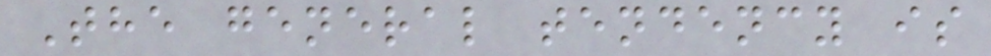The general tendency is
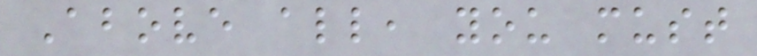Above all, you must
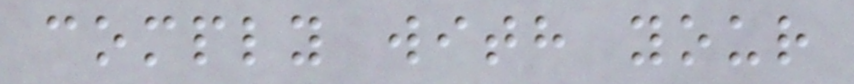comply with your
